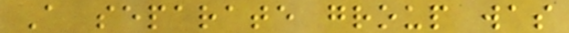A separate group was
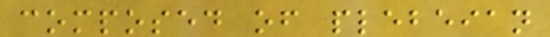composed of plebeian
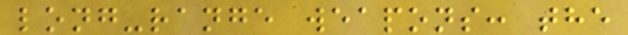long-range weapons: the
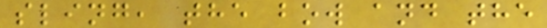sling, the bow and the
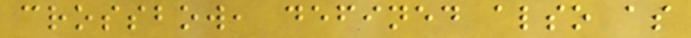crossbow, defined also as
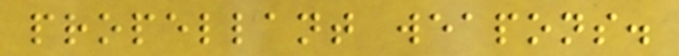propellant weapons.
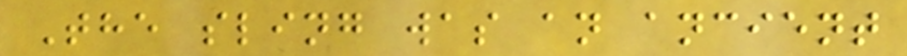The sling was an ancient
